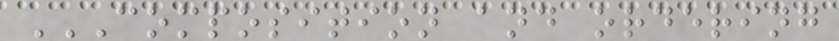COMPOSITION AND ORDERING
